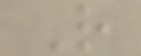R
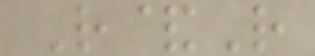R&R
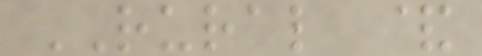RURAL &
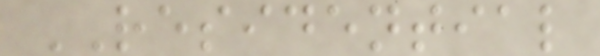RESIDENTIAL
